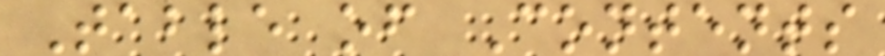Table of Contents
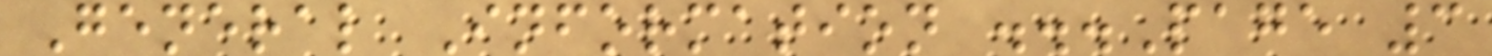General Information ...Page 3
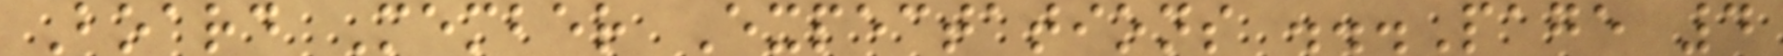Board Member Expectations ...Page 4
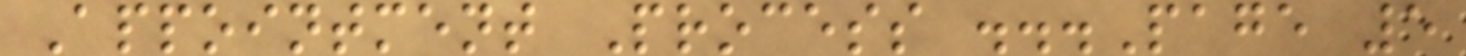Appointment Process ...Page 5
